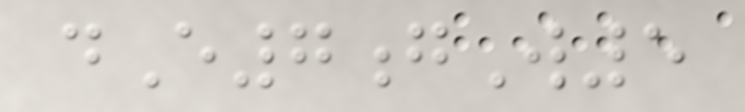dE7gW5
